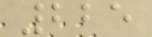225
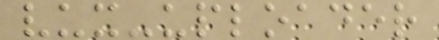vux-uploader
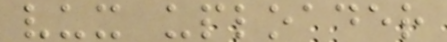vux uploader
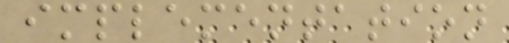implementation
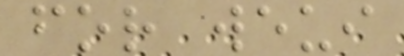for weui
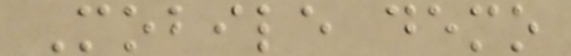Mobile demo
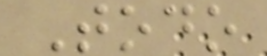Todo
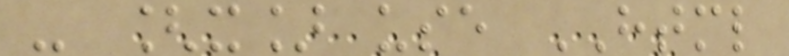- [x] use HTML
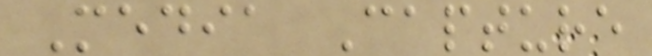Media Capture
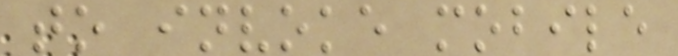to invoke mobile
